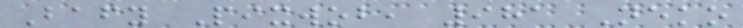Bafy Pixwob, 981 Neko
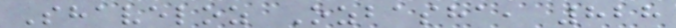Shaveloz Ozbasha, 828
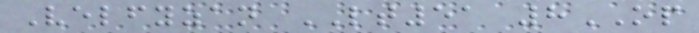Velfyzan LT51 8OP
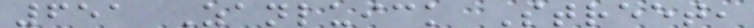651 Zanluick Street,
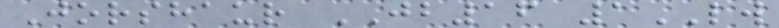Jorshaur JB16 1LW
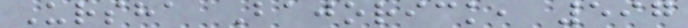Ursha Bajorick, 597
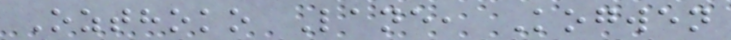Ozthoko Lane, Kogwen
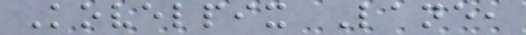Kovelpix Lane,
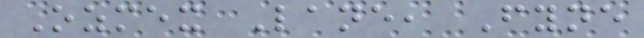Ozmex Lane, Fyne
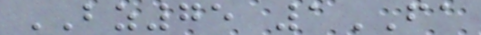BZ75 1FA
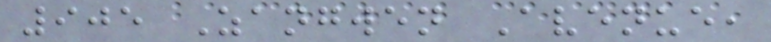905 Zangwen Avenue,
